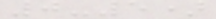0-5)
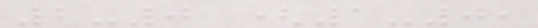2-0 (1-0,
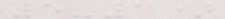5-1)
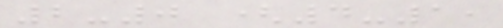2-0 (4-1,
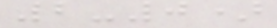2-0)
